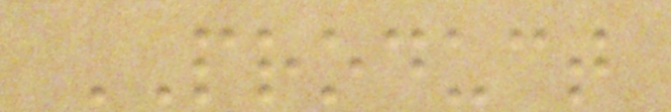PRODUCT
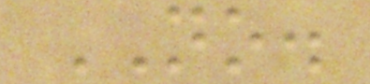NO.
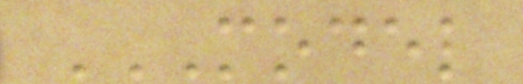MODEL
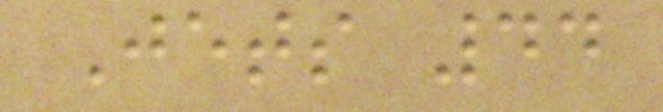Jets 44
